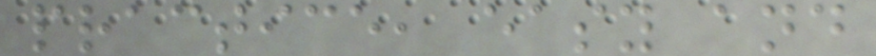practice, easy and
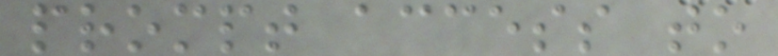prompt access to
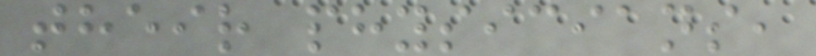their physicians,
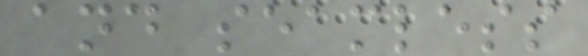and seamless
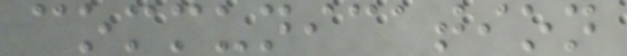communication
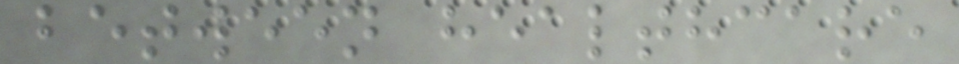between healthcare
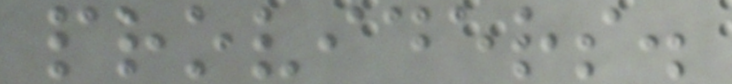providers.
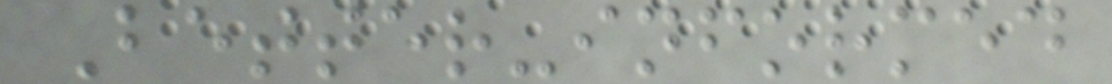Better-informed
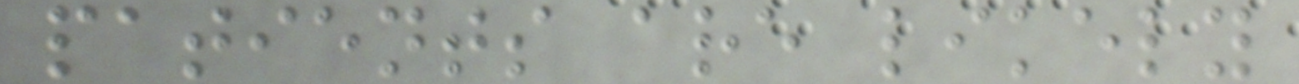patients are likely
